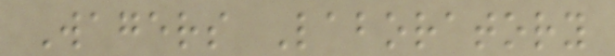Wagers Laboratory
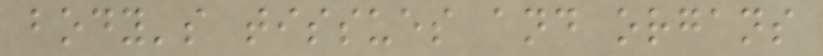body's tissues and organs
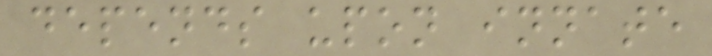depends upon innate
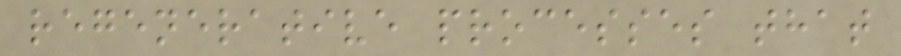regenerative processes that
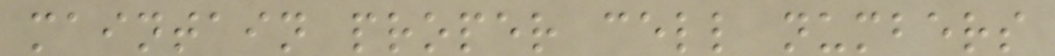maintain proper cell numbers
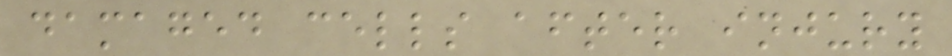damaged cells after injury
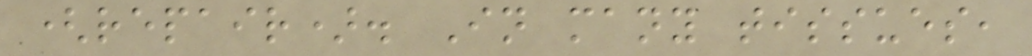(repair). In many tissues,
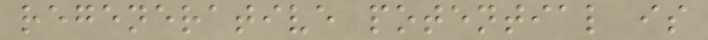regenerative potential is
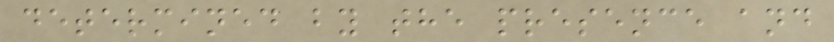determined by the presence and
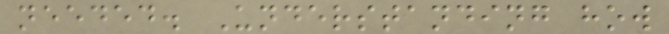needed. Understanding how
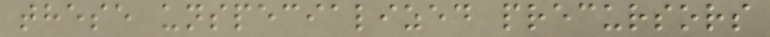these unspecialized precursors
